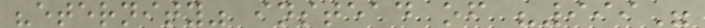"eternity" instead of "999"
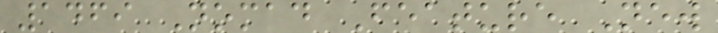1469 Nomad Feature New
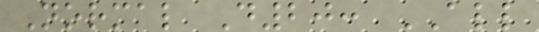Normal D20: ALL
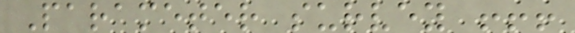Parameter survey !!!
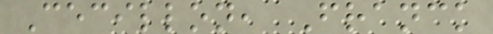Cecillon, Franck
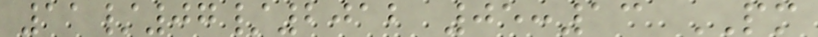11/07/2012 05:13 PM
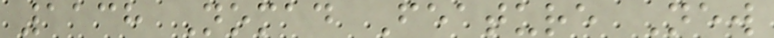1138 Nomad Feature New
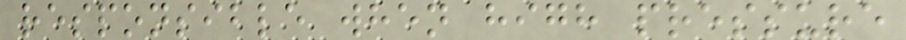responsible when high pressure
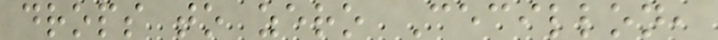drops to zero Cecillon,
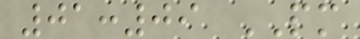01:09 PM
